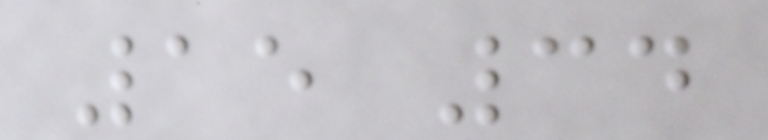15 34
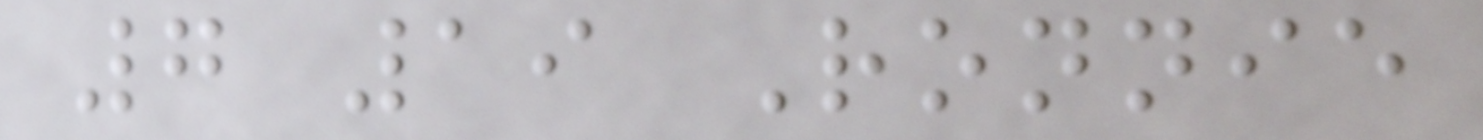7 19 Ronnie
